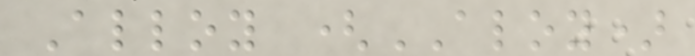Alloy (ALOY)
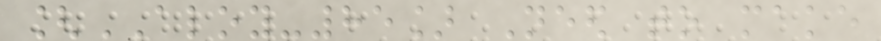[ALOY-85] Need to make
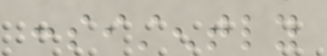consistently
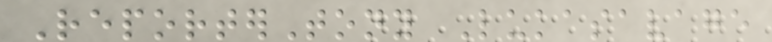ReporterTony Lukasavage
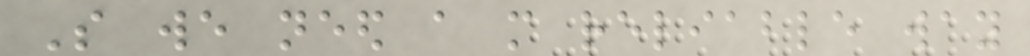So we need a more reliable way
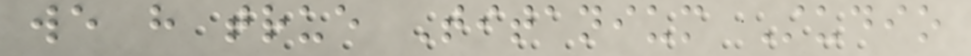we have true Titanium Studio
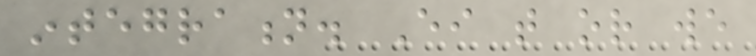integration. Either that or we
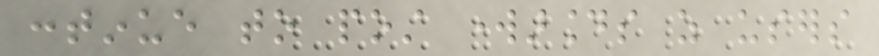continue to post workarounds as users
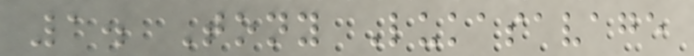1. Tony Lukasavage
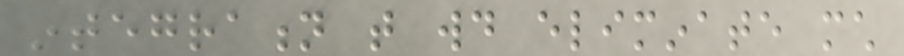integration that would eliminate much
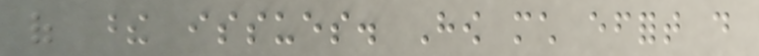of these issues. How much effort do
